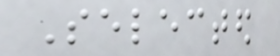Selected
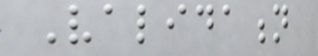Validation
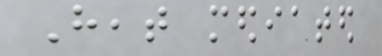Heat mediated
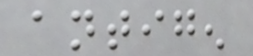antigen
